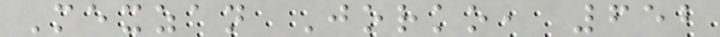Mexzan Jorko, 652
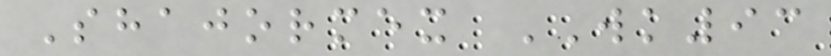Shajormex WK93
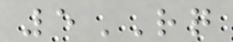5RQ
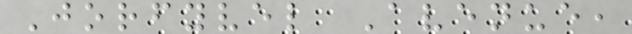Jorfyvel Avenue,
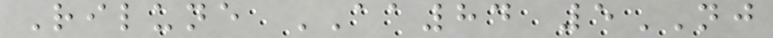Rilune AA84 5NJ
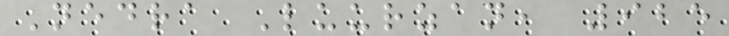Nedra Luurzan, 925
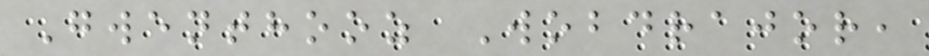Gwenthooz Wobdrajor,
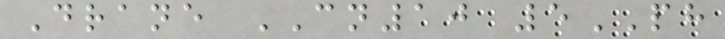Drane CN10 5PH
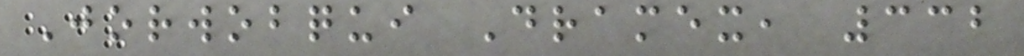Jorwobqui Dramex, 332
